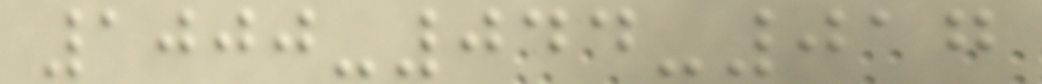1000-044-017
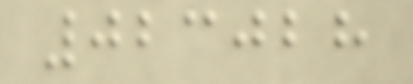023028
